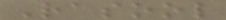Rasool
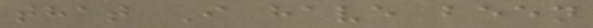that I have been
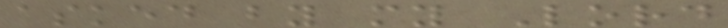asked by my Lord
